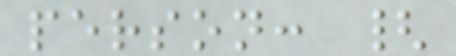person: {
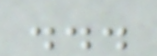...
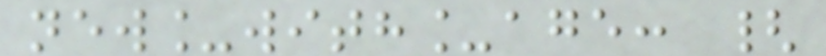new_with_age: {
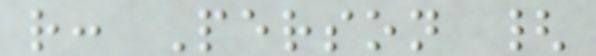r: Person {
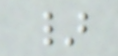}
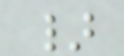}
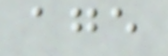age
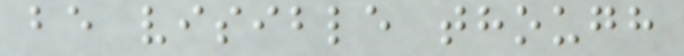be visible though
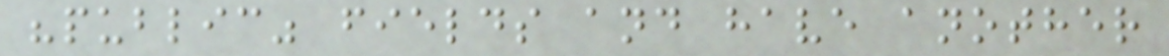"public" fields and have another
